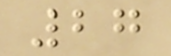27
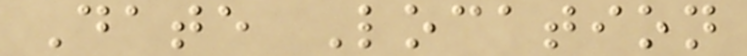Date Location
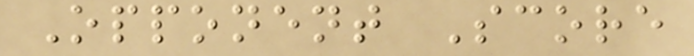Opponent Score
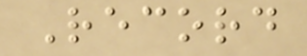Record
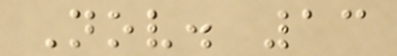Nov. 13
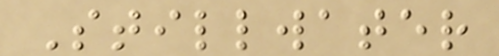Stillwater
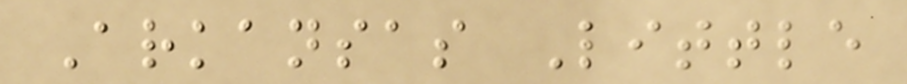Arkansas Little
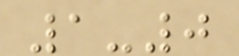1-0
